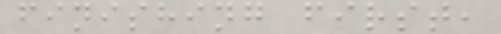finishing first,
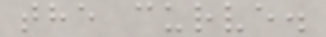the curve.
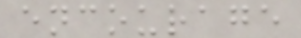encourage
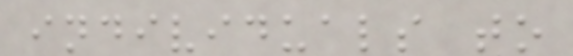individuals to
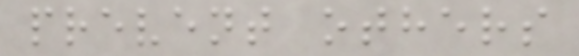prevent others
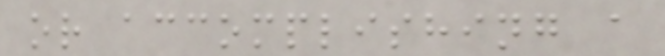or accomplishing a
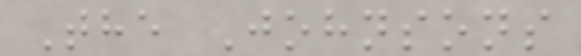The Johnsons
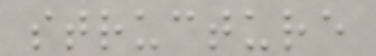structure
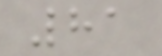81
